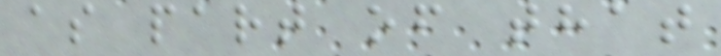as part of that
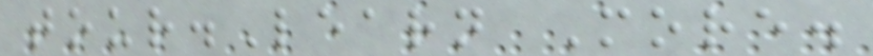tour.Learn More.
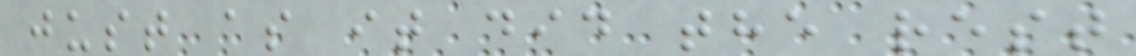just as it did the rest
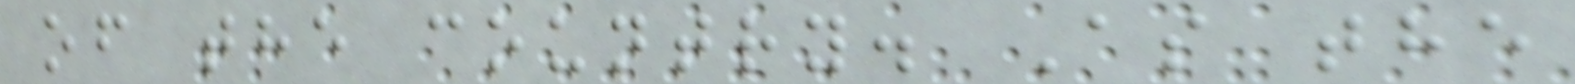of the country. As the
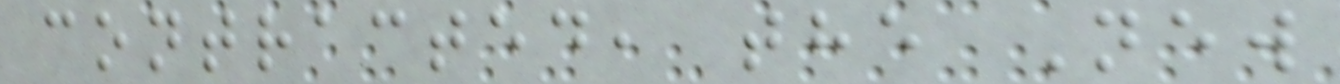contracted, the New
